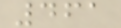461
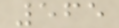565
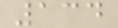134
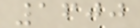1600
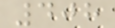408
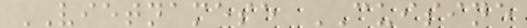VIETNAMESE CUISINE
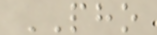PHO
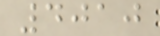4010
